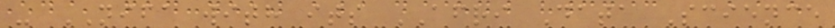- NIFA with its AFRI Data Science
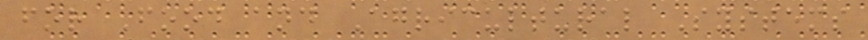for Food and Agricultural Systems
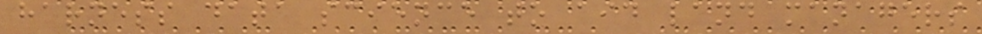harness data science to aid land managers
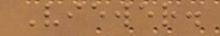Viewer.
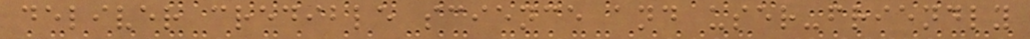deliver credible science and user-friendly
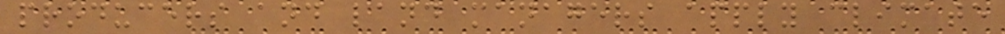producers and land managers apply climate
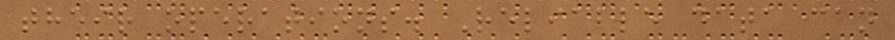their operations. Reliable data can
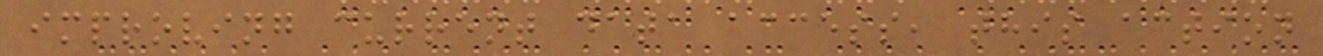improving current data access, this action
